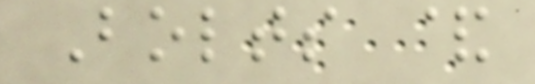Bolts &
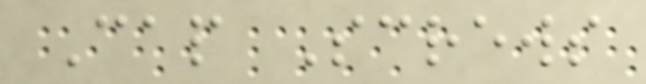Cap Screws
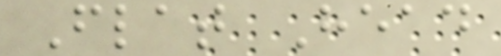Flat Head
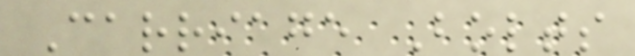Carriage Bolts
